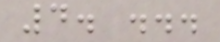4. ...
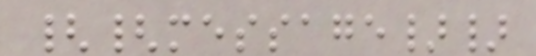{{message}}
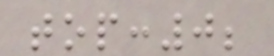top:0;
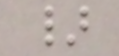}
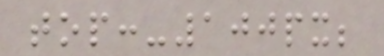top:-100px;
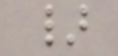}
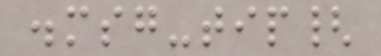.msg-tip{
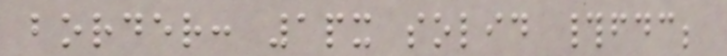border: 1px solid #fdc;
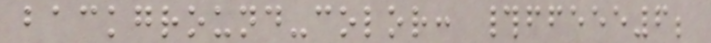background-color: #ffeee6;
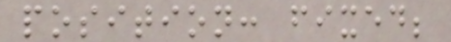position: fixed;
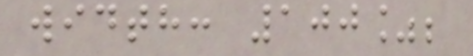width: 100%;
